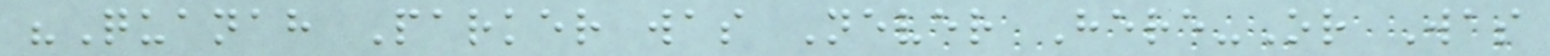"Quanah Parker was Never Here-Or Was
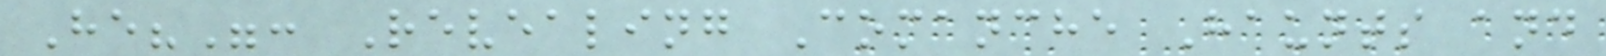He?": Revealing Comanche Haunts and
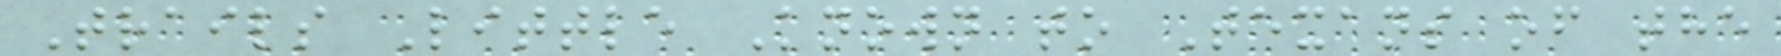Trails Little Known to Texans of the
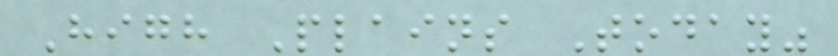High Plains Today"
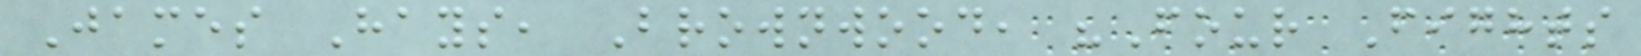James Hays, Brownwood, "Four Fights
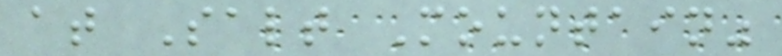at Salt Mountain"
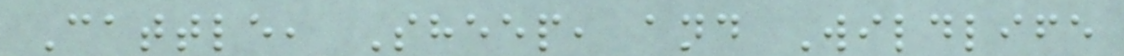Cattle, Sheep, and Wildlife
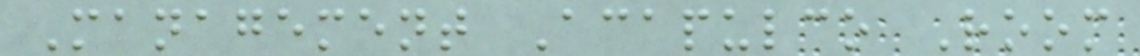Management Acapulco Room
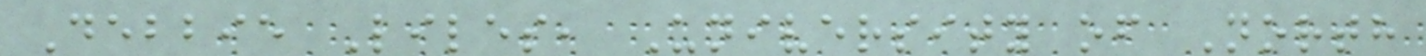Debbie Liles, University of North
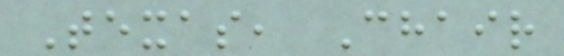Texas, Chair
